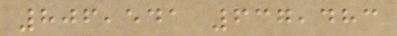806,541 637,483
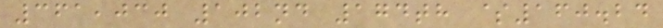361,030 102nd 174th $160.24
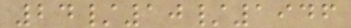24/10/1946
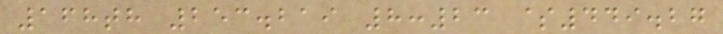168th 253.219 8:23 $449.27
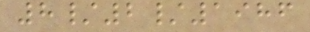8/2/1986
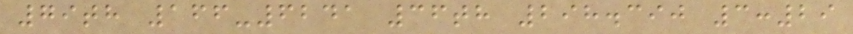79th 166-6241 36th 298.390 3:29
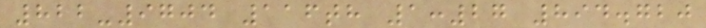822-9704 116th 1:27 894.720
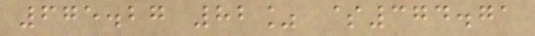675.27 82% $374.71
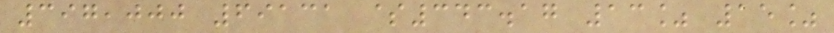397,000 69131 $343.17 13% 15%
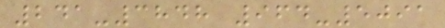241-3848 964-5091
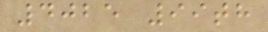4025 99th
